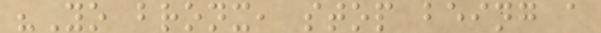"Yo bronx, stop being a
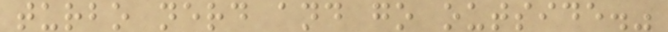turbo nerd and go outside."
